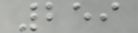259
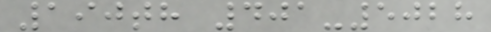190th 401-5028
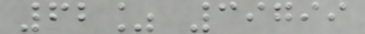62% 39799
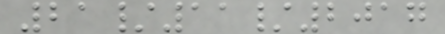21/11/2017
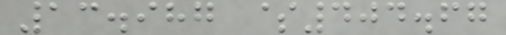13.987 $404.67
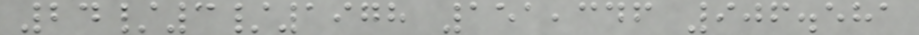24/3/1978 151,346 906.581
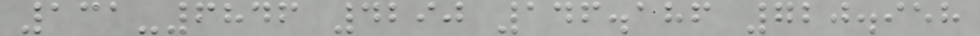131-6846 4290 146.186 720.958
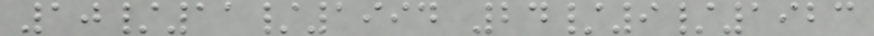10/11/1994 24/9/1923
